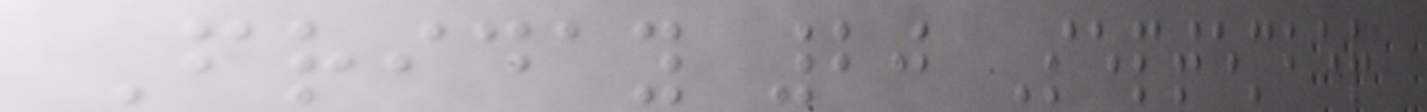Friday 20 September
